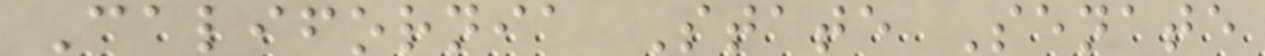California State Senate
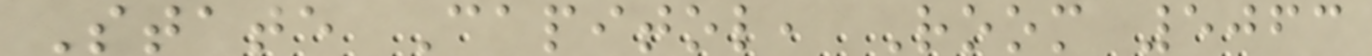State Capitol, Room 5063
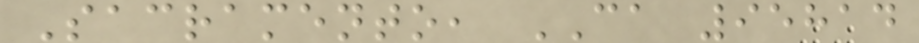Sacramento, CA 95814
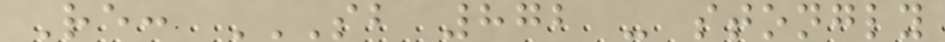Re: SB 872 - STONGLY
